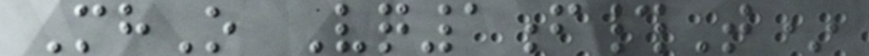MhO Vq1f#T*
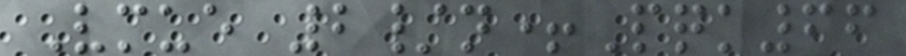Vmue 2/n+Pqk66
